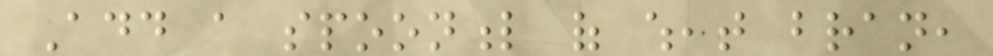Add a spoonful of wheat bran,
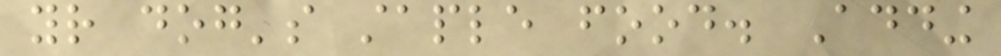your dog's staple food. Adding
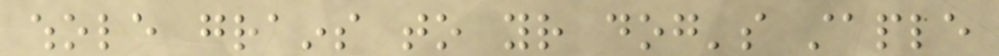whole grains to your dog's staple
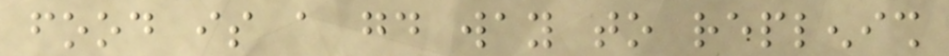food is a good way to replenish
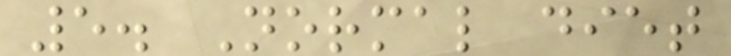5. Normal diet
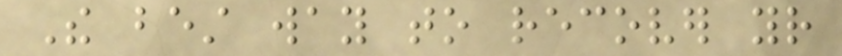The best way to recover your
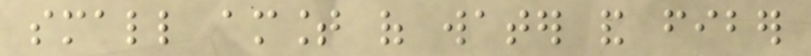small amount of water and fiber
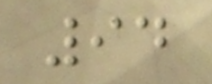94
